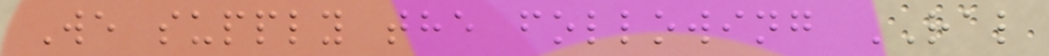We supply the following RAL
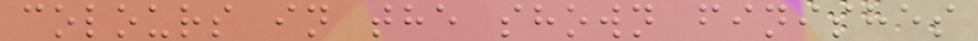colours in the shown finishes
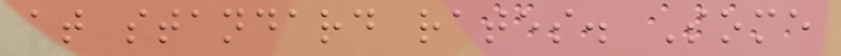at standard rates. Some
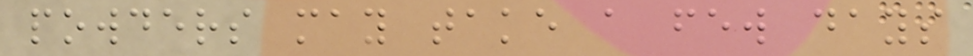powders may take a few days
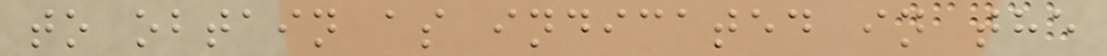to obtain as indicated in the
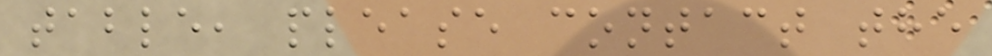table, please contact the
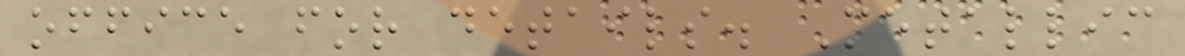office for details. Metallic
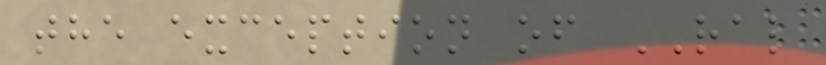the exception of RAL
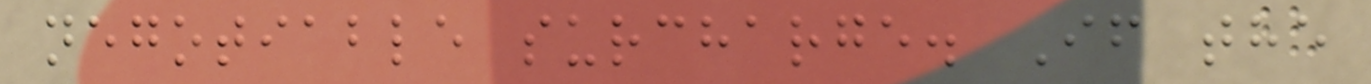negotiable surcharge. If the
